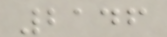2146
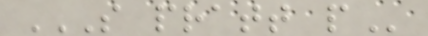S PRATT P
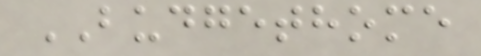BUDGETHOME
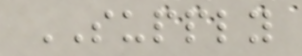SUPPLY
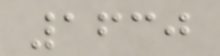1630
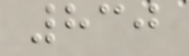830
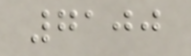7100
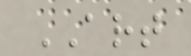ART
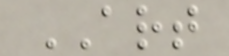ART
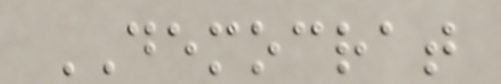DEMOCRAT
